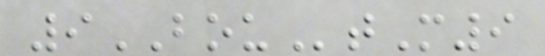9BOUtM9
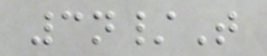3n/T
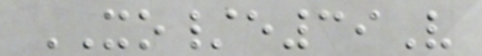XO/e39V
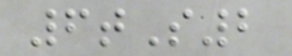6tS2
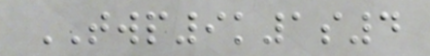TWP9k1s4
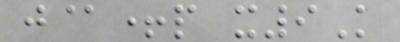j@+p x9K
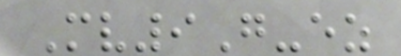Mv9G-ez
